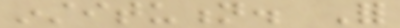institution. For
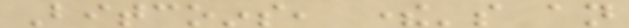Bitcoins, there's an
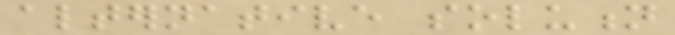alternative solution
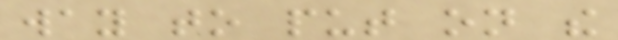way to put on the
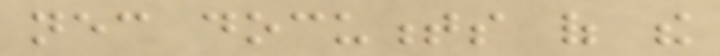necessary documents of the
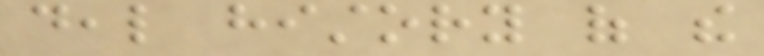deal history of the
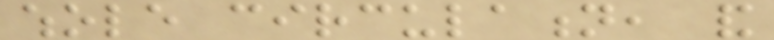whole circulation, and
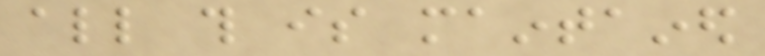all this is maintained
